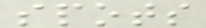spots
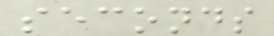seconds
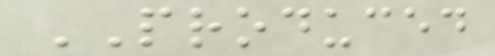PRODUCED
